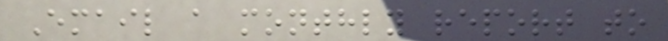Email a monthly report to
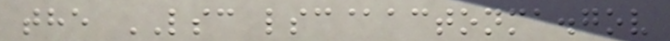the LSC lsc@actonma.gov
